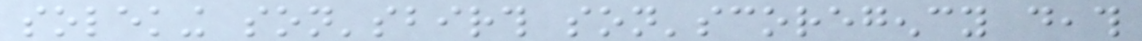soleking son'sbirth son'scoregency death
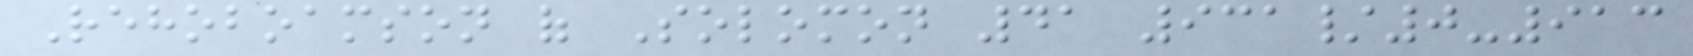Rehoboamson of Solomon 41 931/0-913
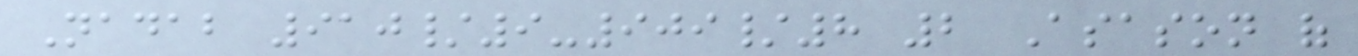Nadab 910/9-909/8 2 Asason of
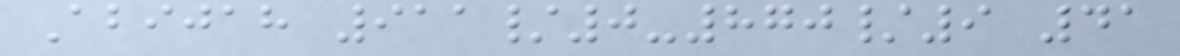Abijah 911/0-870/9 41
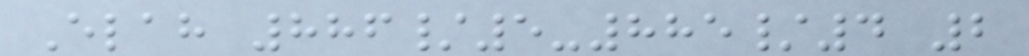Elah 886/5-885/4 2
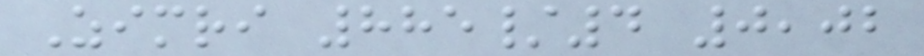Zimri 885/4 0,02
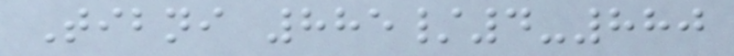Tibni 885/4-880
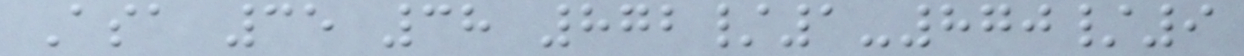Asa 35 38 872/1-870/9
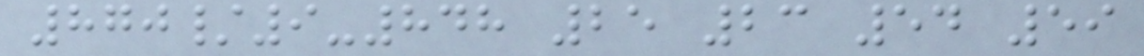870/9-848 25 23 54 59
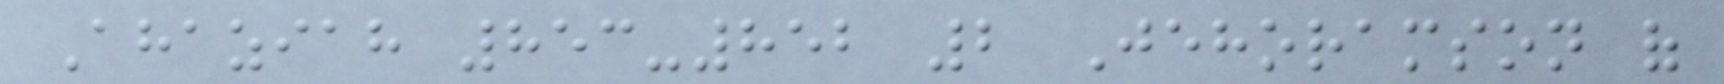Ahaziah 853-852 2 Jehoramson of
